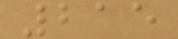215
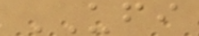UFI
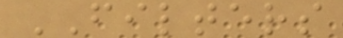FILTERS
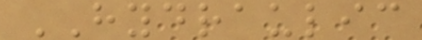HYDRAULIC
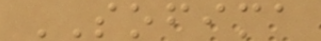SOFIMA
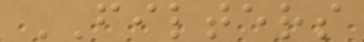FILTERS
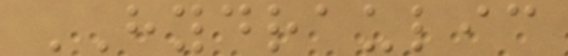HYDRAULIC
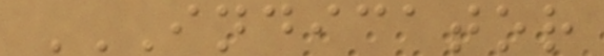INDICATOR
